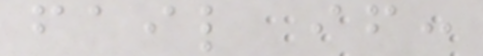fail if:
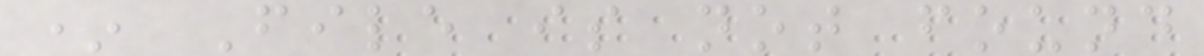* File is not found
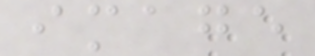image
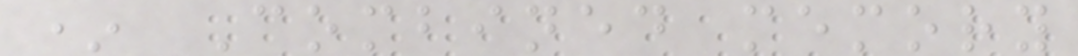* Combined memory
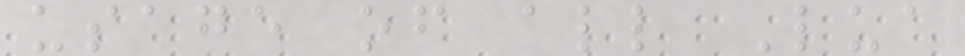usage of all Lua
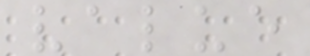value
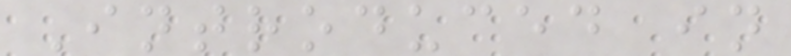Introduced in
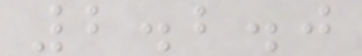2.2.0
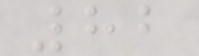82
